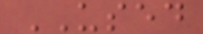USED
